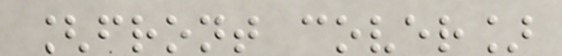[front cover]
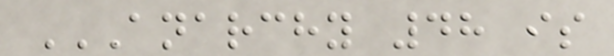ANARCHY 48 IS
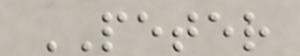PETER
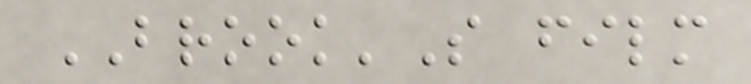BROOK'S film
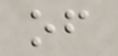of
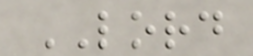LORD
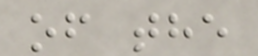of the
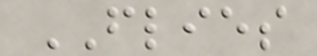FLIES
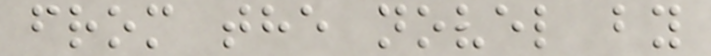from the novel by
